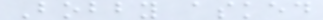Bobby asked
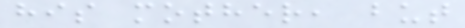his mother, but
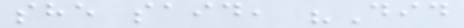she said, "Did
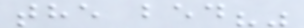the bed?"
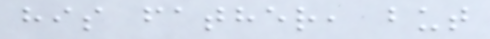his father, but
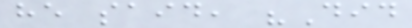he said, "Did
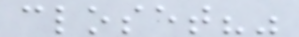closet?"
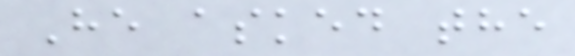He asked the
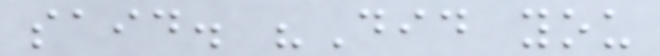said. "Did you
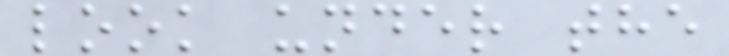look under the
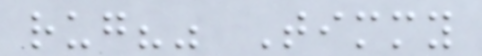rug?" Timmy
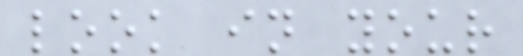look in your
